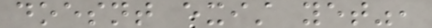doesnt exist yet",
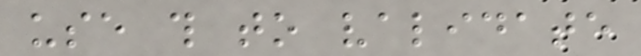use this to validate
